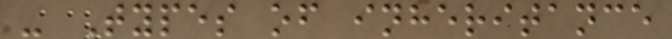- Types of inheritance
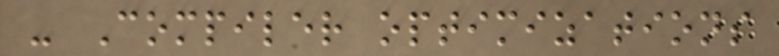- Compiler optimizations
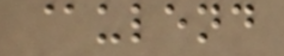@ulend
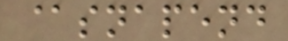@snapend
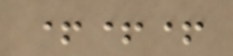+++
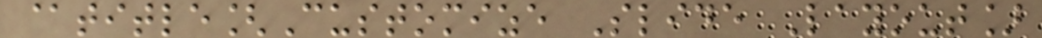@title[Customize Slide Layout]
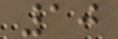10
